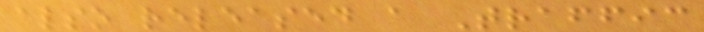also released a Traffic
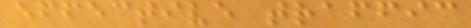effective traffic
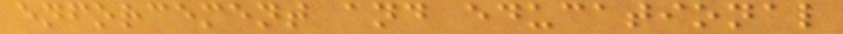enforcement and educational
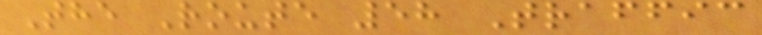The Route 58 Traffic
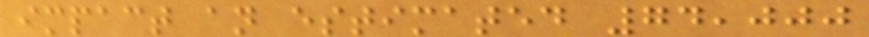impact an estimated 74,000
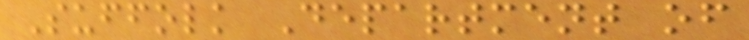Suffolk Department of
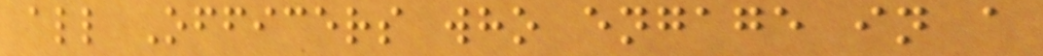all Officers who engage in a
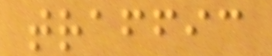traffic
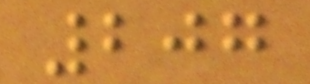207
